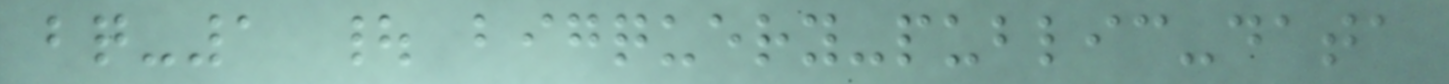bq-1 | bigquery-public-data
